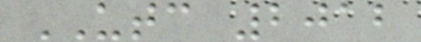UTC 2012
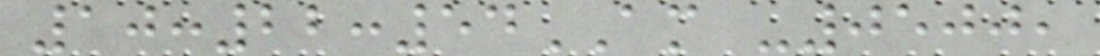10:22:54AM -0500,
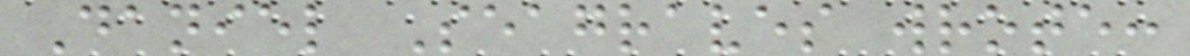Daniel Seagraves wrote:
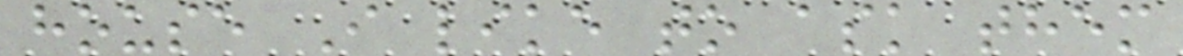house I like to ask them
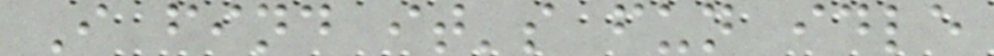I find it's fun idle
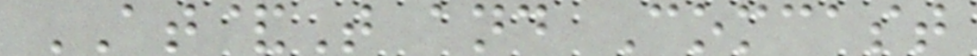AT&T and Comcast
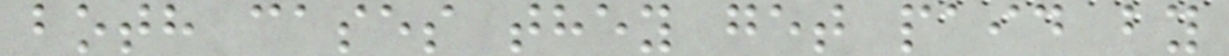both cases they get paid by
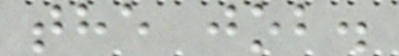the job.
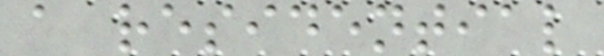a residential
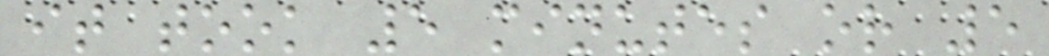it took 5 minutes or 5
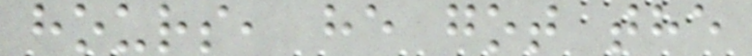hours, he got the
